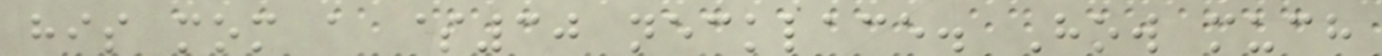his mom a $30 necklace. How much
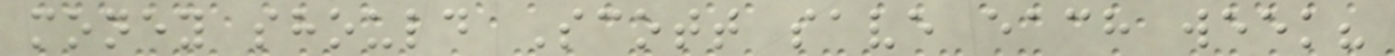money should Scott save each week?
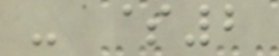- $2
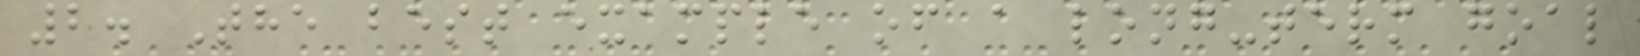2. The best example of a long-term goal
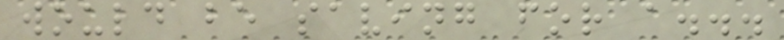would be saving for a...
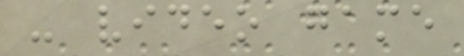- video game
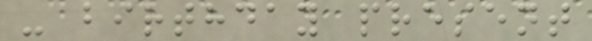- birthday present
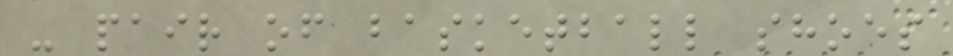- pair of basketball shoes
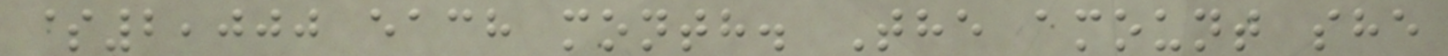$2,000 each month. The amount she
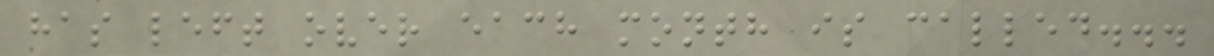has left over each month is called...
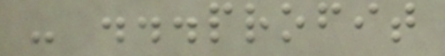- ...profit
